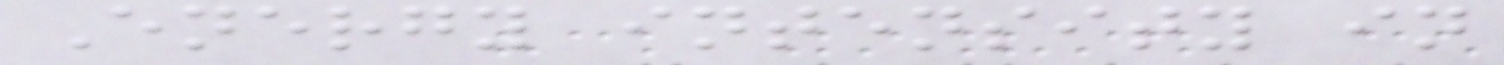Energy intensity in
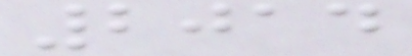2014
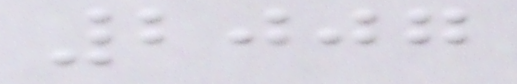2007
